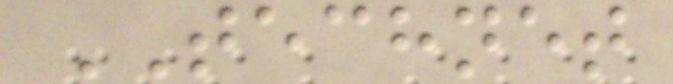TECHNET
